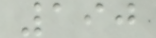190
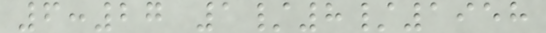6:27 1/8/1958
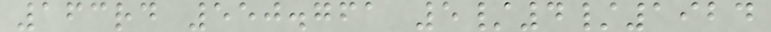163rd 550.761 5/4/1924
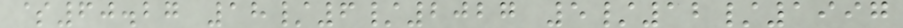$60.27 18/6/2027 5/12/1997
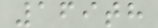169th
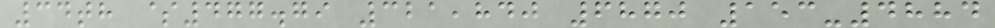34th $477.79 321,840 6870 153-4884
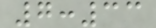7:33
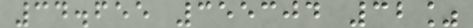34.655 355304 32%
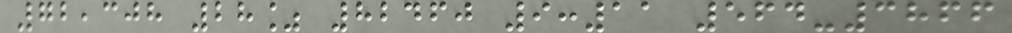72,308 28% 82460 9:11 564-3866
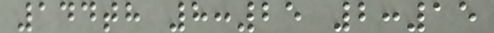144th 8:25 2:15
